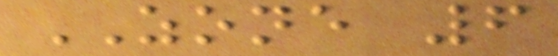ZONE 6
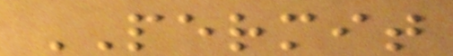PERMIT
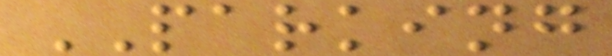PARKING
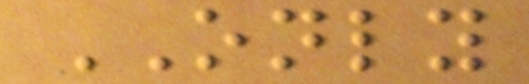ONLY
